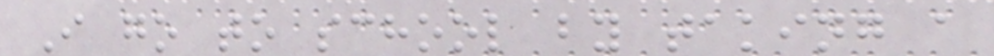I go to school by taking a
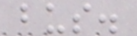bus.
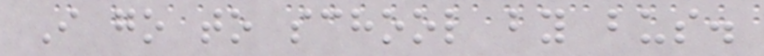I go to school by bus.
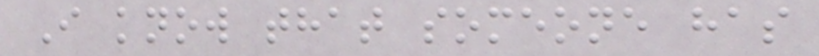I know that someone has
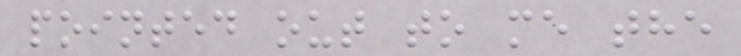pointed out to me the
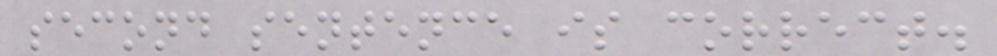second sentence is correct.
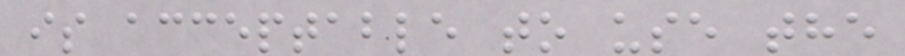is acceptable to use the
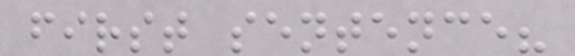first sentence?
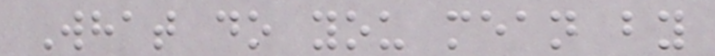What do you mean by
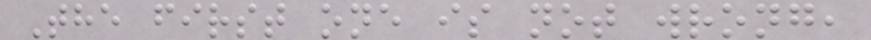The first one is not wrong,
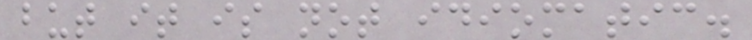but it is not idiomatic.
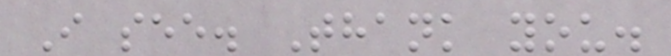I see. Thank you.
